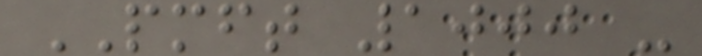PMFT 1000 -
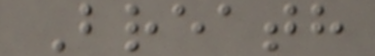Breath
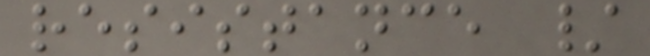resistance /
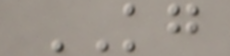KG
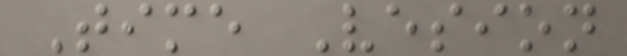Time Vesion
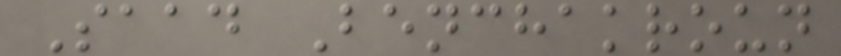Saad Benchakroun
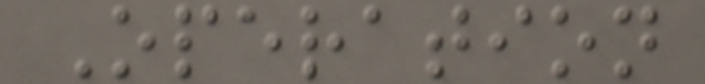Operation
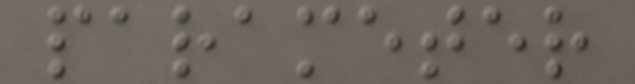parameter
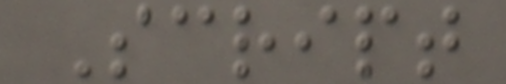Script
